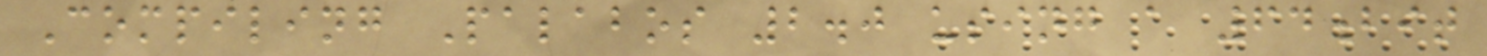Compiling Palabos 2.0 using a 64bit
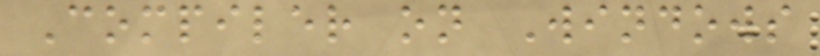Compiler on Windows
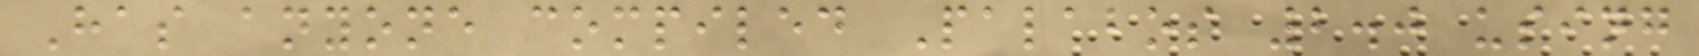Has anyone compiled Palabos 2.0 using
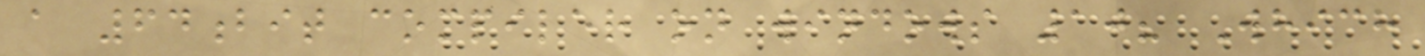a 64bit compiler on windows 10? Which
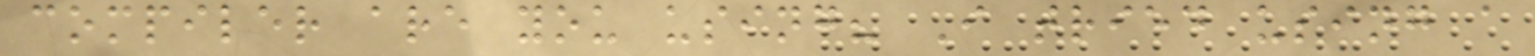compiler are you using? I tried using a
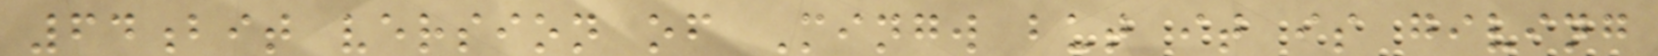64bit version of Mingw but it is giving
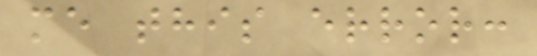me this error:
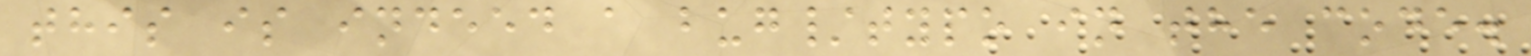this is indeed a bug/typo in the code.
